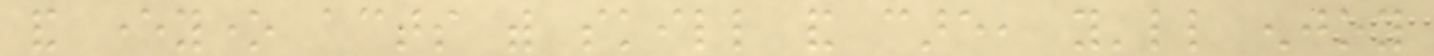and everyone acts with skill and care, you'll enjoy
